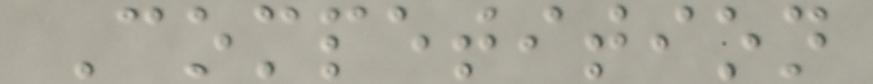Competition
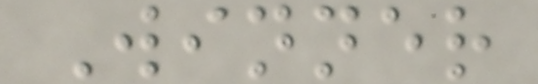Winner
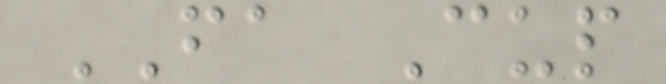FA Cup
